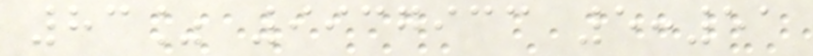83% 9937933 5:51
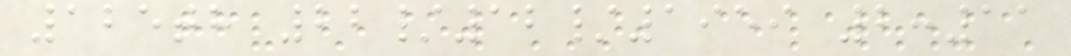125th 22/12/1959 2:11
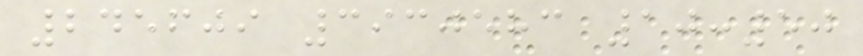245609 3930583 10:50
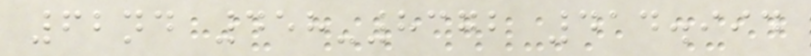62nd 458-8372 414.994
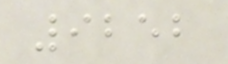9252
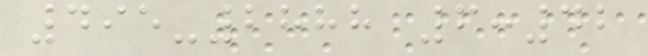495-2888 6:42
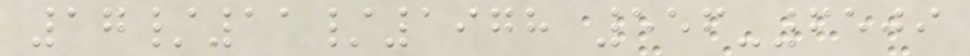17/11/1978 556-6509
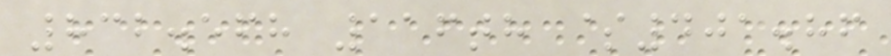832.568 116th $401.86
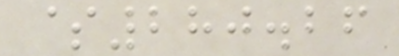$280.26
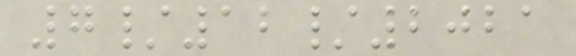7/12/2021
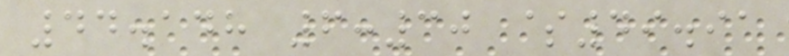44.148 6:30 $49.91
